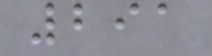291
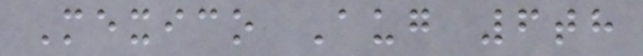Mexico Aug 6th
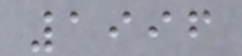1996
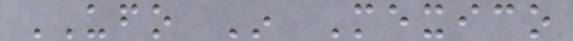UFO In Mexico
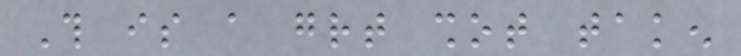This is a great shot taken
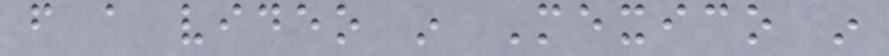from a video in Mexico in
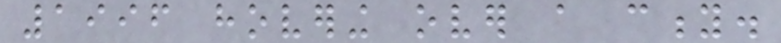1996 hovering over a city.
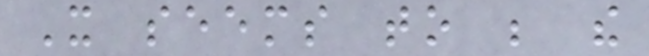It seems to be the
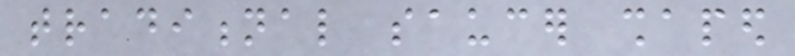traditional saucer shaped
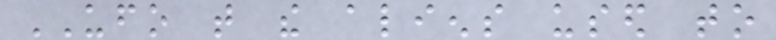UFO that the aliens used to
